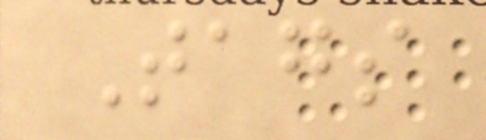Tags
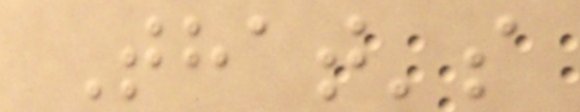That's
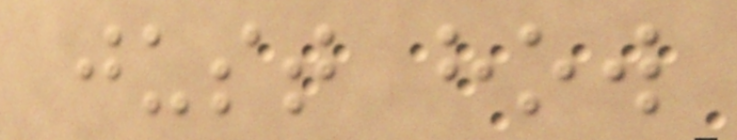just how
